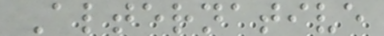Alternative
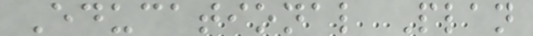Educational Plan
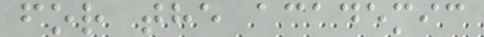for the academic
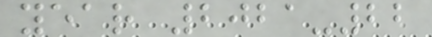year 2021-22
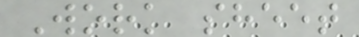Work sheet
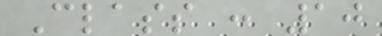Class : 10
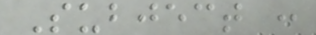Subject :
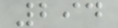294
